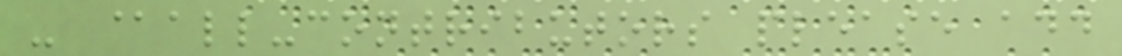- @all-contributors please add
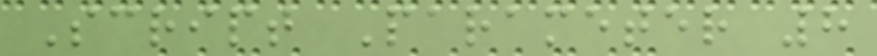Script Parameter 8
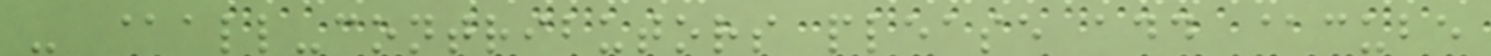- @all-contributors please add @cube
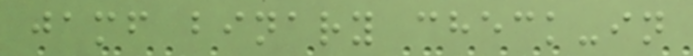jamf binary check-in
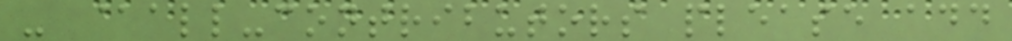- @all-contributors please add
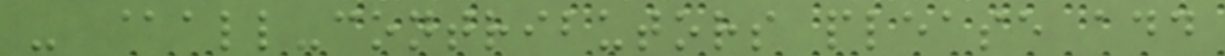- @all-contributors please add
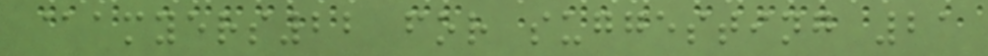@amyers22 for suggesting 21
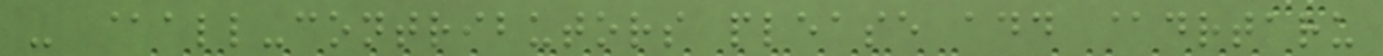- @all-contributors please add @drtaru
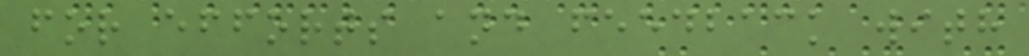for efforts and feedback with
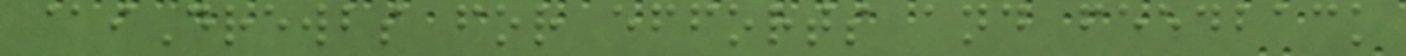@iDrewbs for efforts and feedback
